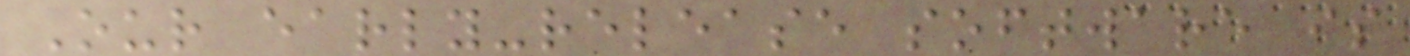Our early-release software is
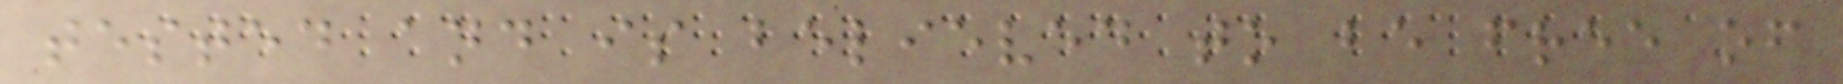tested and is believed to be free of
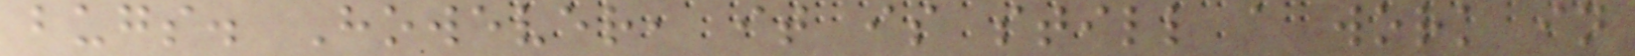bugs. However, it is still a work in
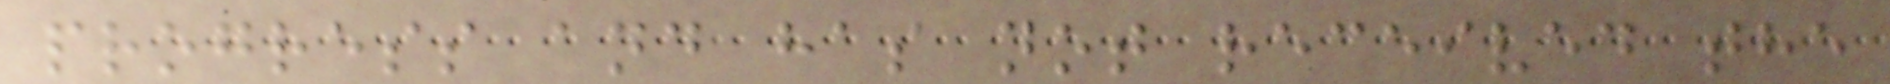progress and has not received the
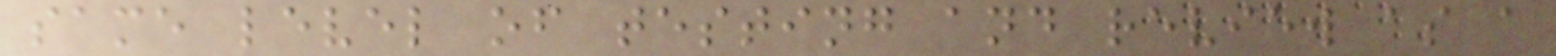same level of testing and review as a
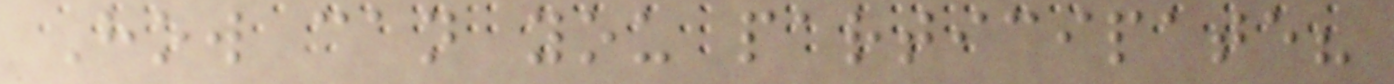How can you participate?
